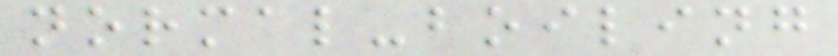normal-boiling
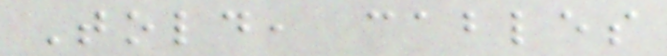Told, cables
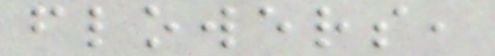flowers,
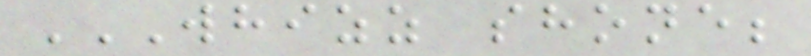WHIZZ SHONE;
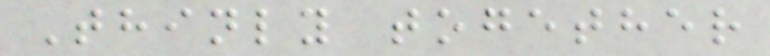Thinly together
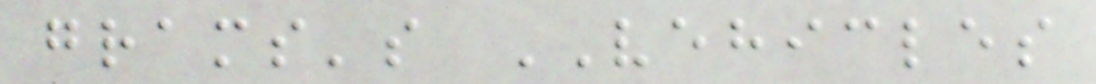grams's VEHICLES
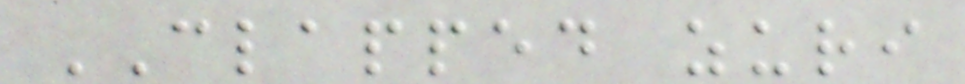CLAPPED zuri
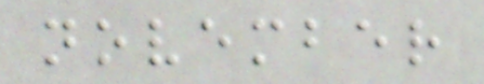november
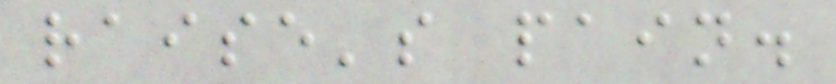raise's pain.
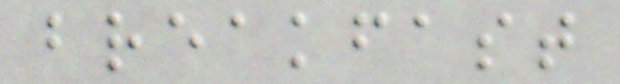breakfast
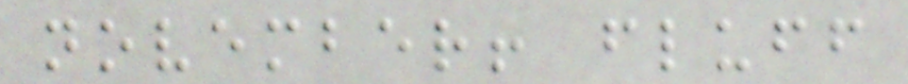november! fluff
